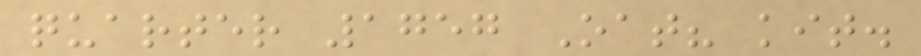quarter 1757 Oat? kit.
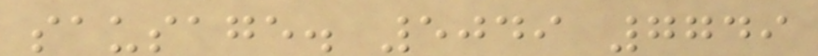sausage. 5049 7749
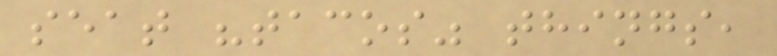seat "tacos" things,
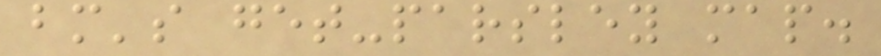bm's get-parsley map.
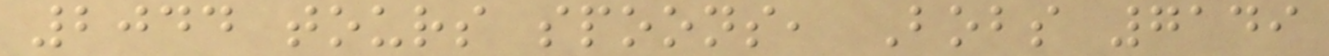2044 tours spoons, Bobs 7149
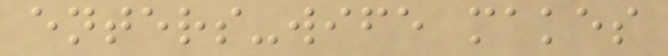enters-wife makes
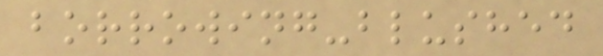borrowing-blushed
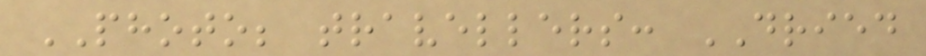PHOTO; travellers: DRIED
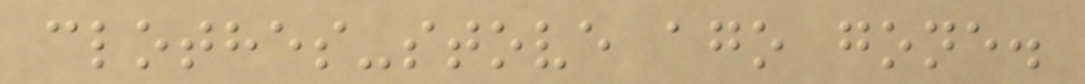clothes-stove ago gone.
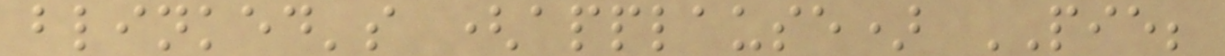blinked's (applause) PIE;
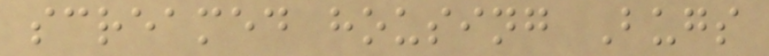screamed housing Bugs
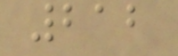212
